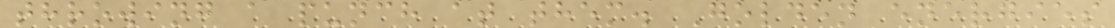throwing a punch at them. Golden energies
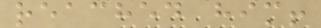reached him!
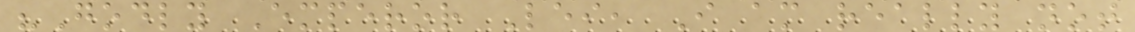"Godly Emperor Lei, I am really not
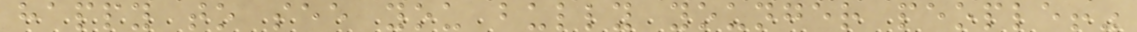happy to see you bully younger people!"
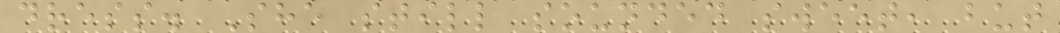dress. She still sounded sweet, but
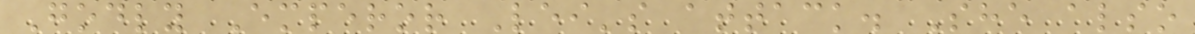Godly Emperor Lei's attack. She also
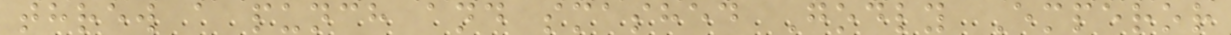threw a punch and smashed Godly Emperor
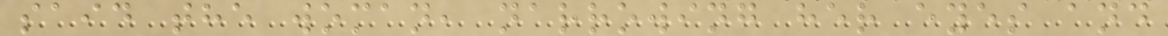said the woman, narrowing her eyes and
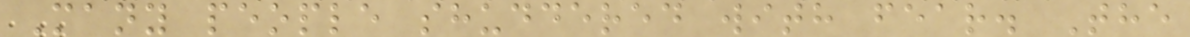Many people shuddered with fear. The
